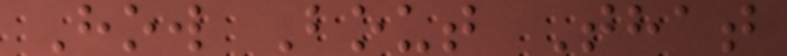How Bout That
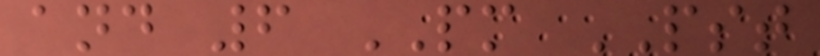and 6 PM PST
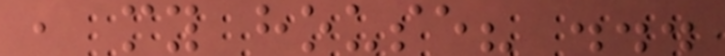, my house? ...
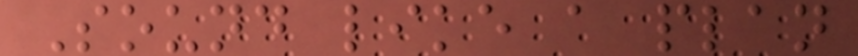Sound like a plan
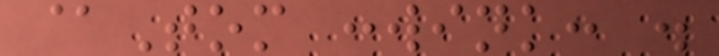@Tom :wink: .
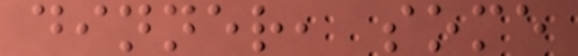dinner, some
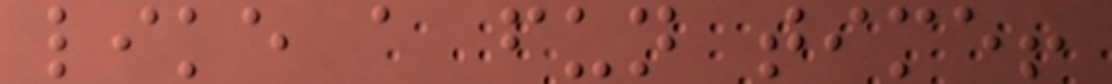like a fun time!
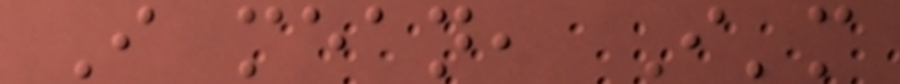I mean, I'm
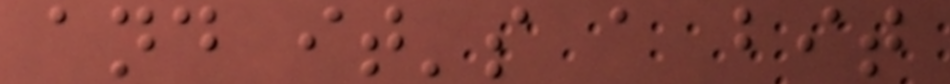and it's a bit
